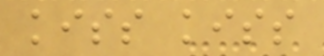kiss kiss
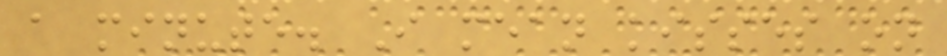a minute. I mean kisses on
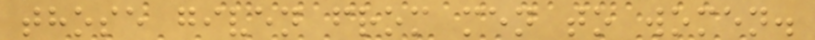those given from men to women.
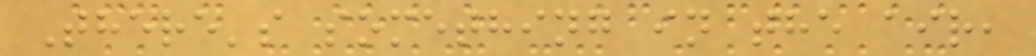There's something in the air,
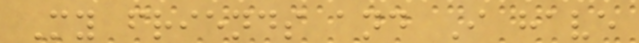My friends and I have
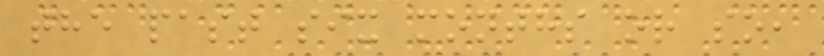the past six months or so,
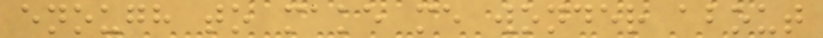enough to make me wonder about
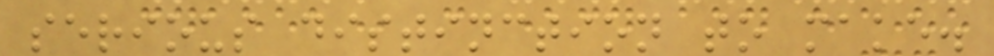serious distinction to make.
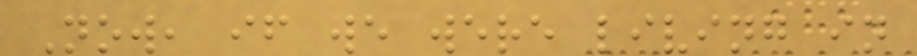Now, if we were living in
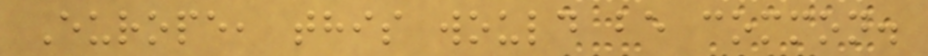Europe, this would be common.
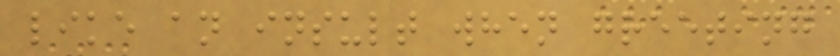like an insult when greeting
